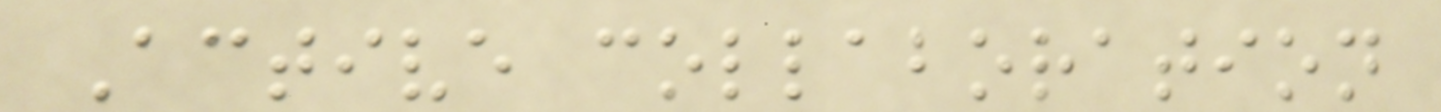Active collaboration
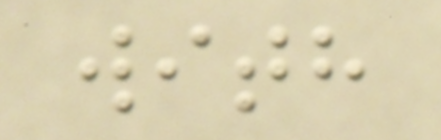with
